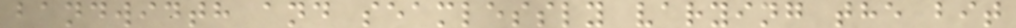bandwidth and seamlessly varying the bit
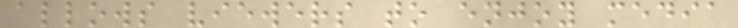allows viewers to enjoy media
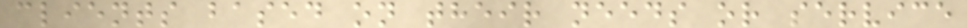clients based on their needs or service
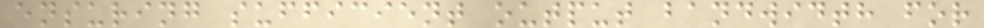ensuring sufficient output bandwidth for
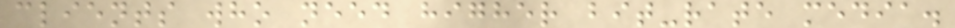clients who need higher bit-rate media.
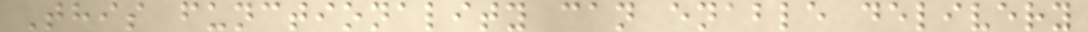This functionality can enable delivery
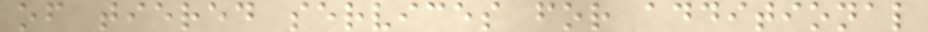of tiered services for additional
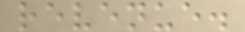revenue.
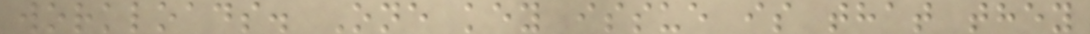workloads. One key issue is that they
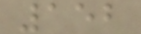152
